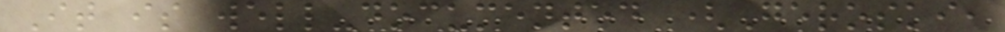It is well-documented (Geroski,
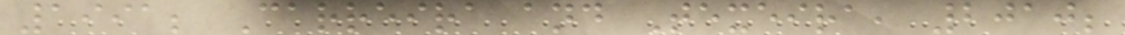1991; Carreira and Texeira, 2010;
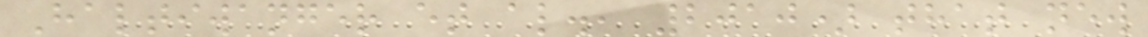Haltiwanger et al., 2010) that new
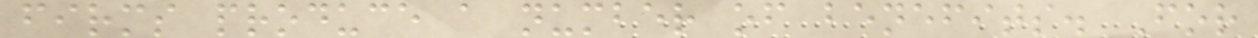firms produce a number of benefits. For
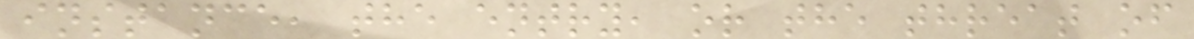instance, the entry, or the threat of
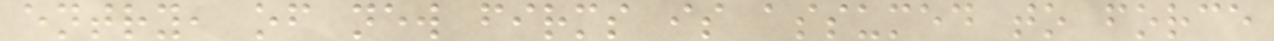entry, of new firms is assumed to force
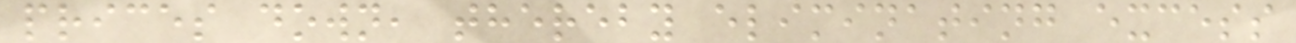prices down, thereby eliminating excess
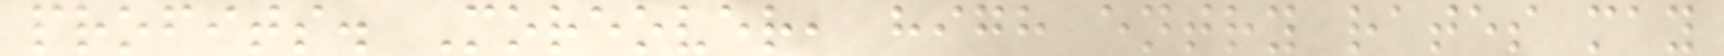profits. Moreover, high entry rates may
